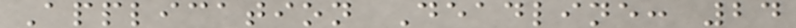Application Deadline: 24
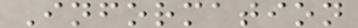Information
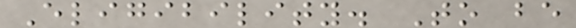Eligibility. To be
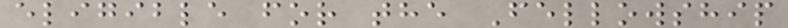eligible for the Fellowship
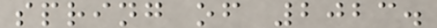spring of 2023.
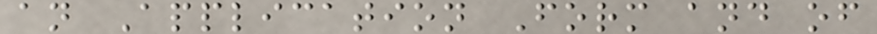an Application Form and of
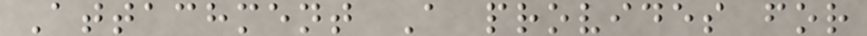Attachment A provides for
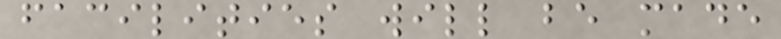facilities will be made
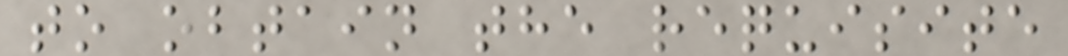to obtain the requisite
